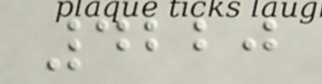4220
